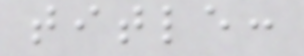title:
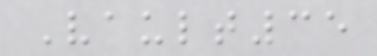Vault35
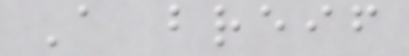A breif
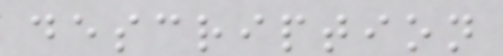description
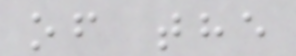of the
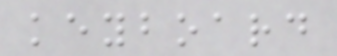keyboard
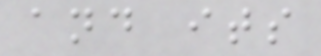and its
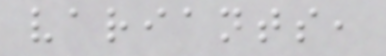variants,
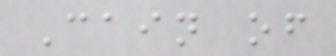Cain of
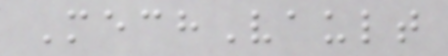MechVault
